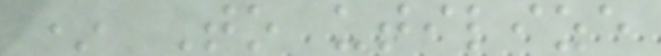* To utilize
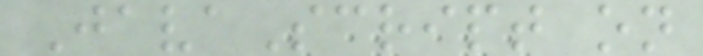JavaScript on
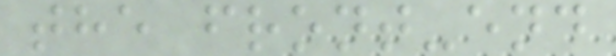the front-end
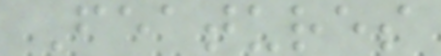Features
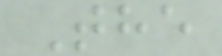The
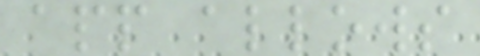app allows
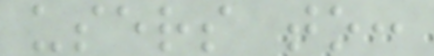users to:
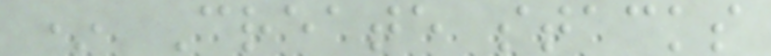* Create stacks
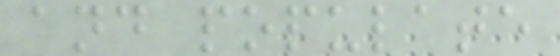and populate
